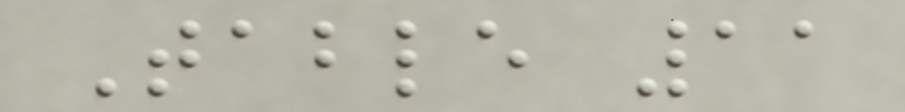Table 11
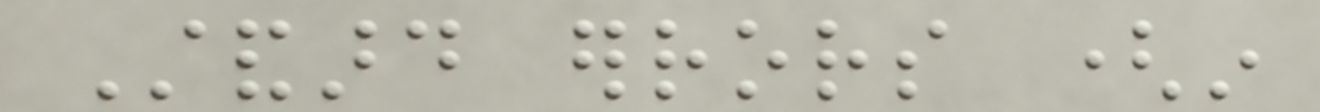Standard errors (in
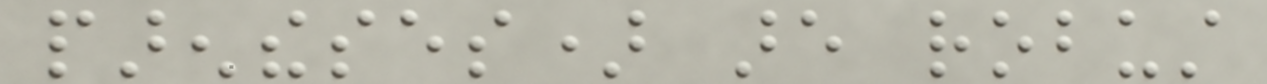parentheses) are robust
